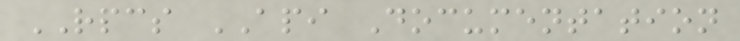RPCS API Documentation
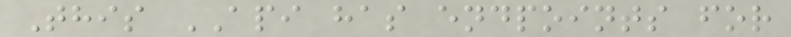This API has endpoints for
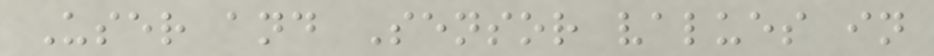User and Sensor values in
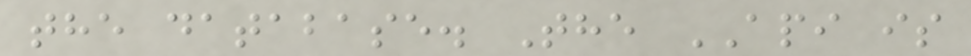the database. The API is
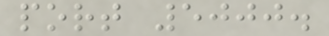port 5000.
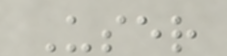User
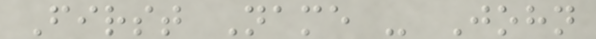First Name - John
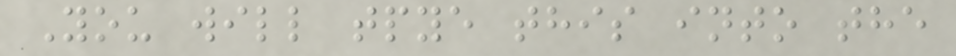You will tpye this into the
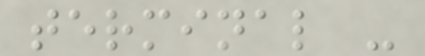terminal -
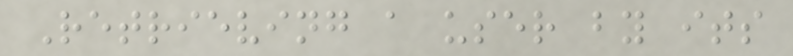Retrieving a user by its
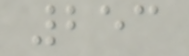253
